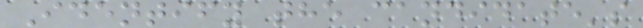Identify the candidate's
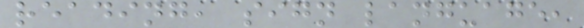reading, sign language,
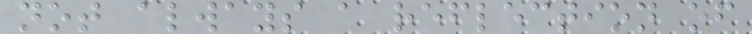not always a reflection of
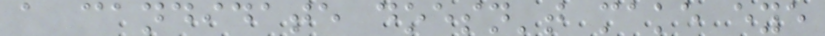a candidate doesn't make eye
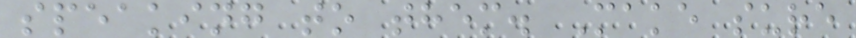speaking to them. Make sure
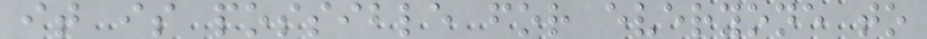it is possible for everyone to
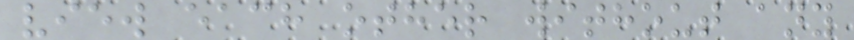view each other without any
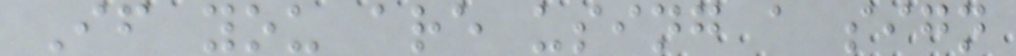If you are using a sign
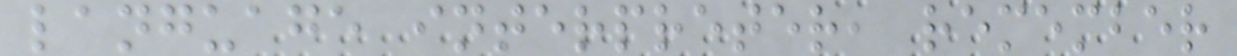language interpreter, remember
